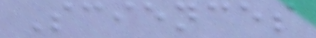Sciences
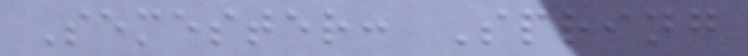Semester: Spring
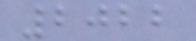2022
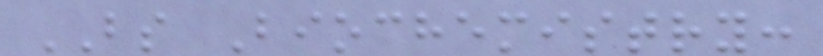BS Biochemistry:
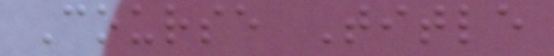Course Title
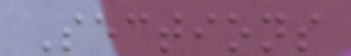Sections
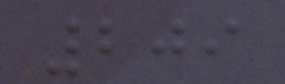209
